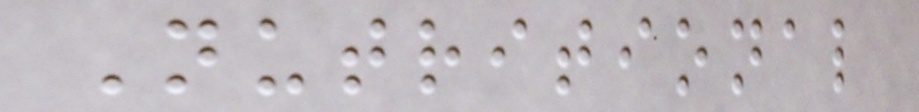Nutritional
